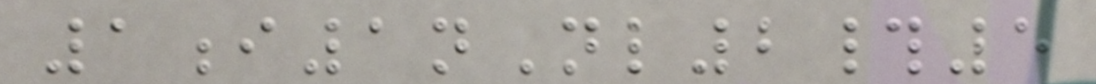1i1nNl2#5
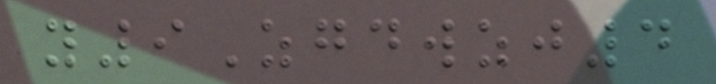y9Zgdwzj4
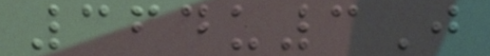364u3J
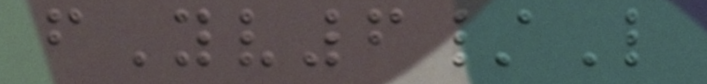fYv6/L
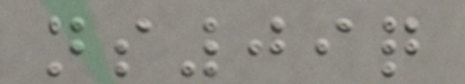ns09q
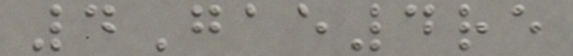4Gae4re
